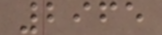2965
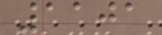1101
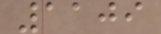1109
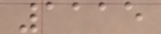1115
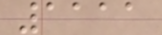1111
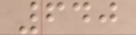640
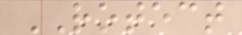ROTECT
